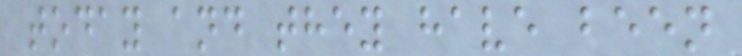today and they have been
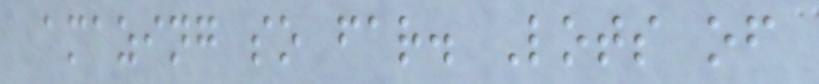amazing so far. Lots of
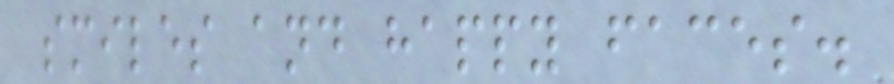smiles and happy faces.
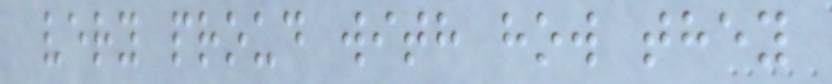very proud with how they
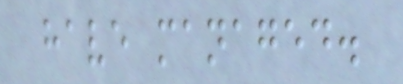have managed.
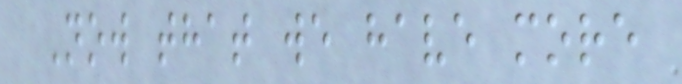Now that we have more
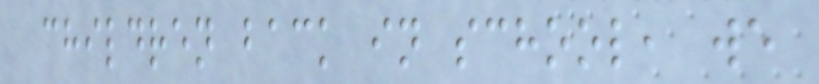children back in school, we
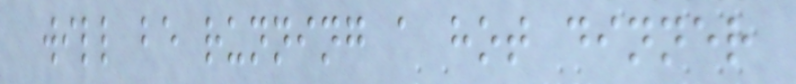will be running a hot dinner
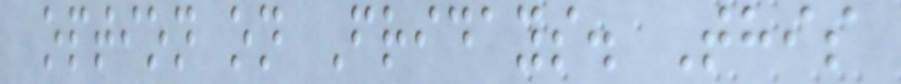option on Fridays. This
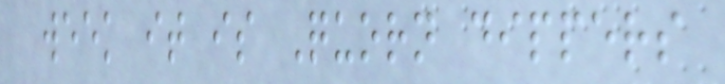week it is Quorn dippers
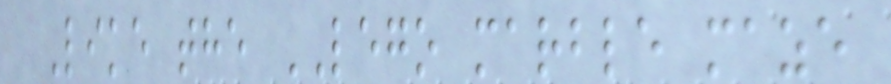Like the LEGO marble maze
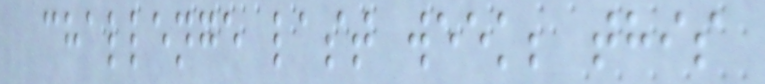challenge last week; this
